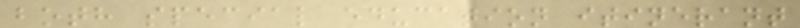both special education itinerant
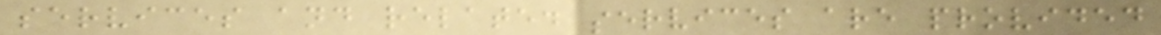services and related services are provided
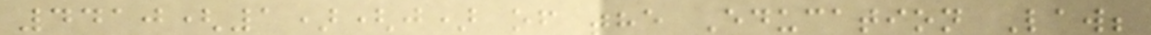4410(1)(j) of the Education Law;
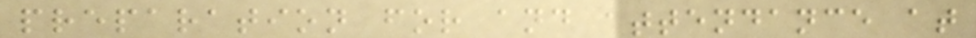preparation for and attendance at
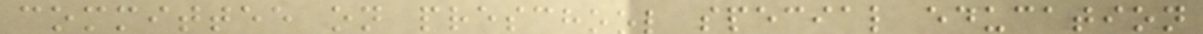committee on preschool special education
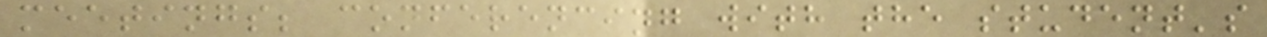meetings; conferencing with the student's
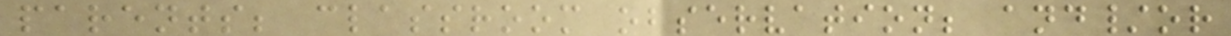parents; classroom observation; and/or
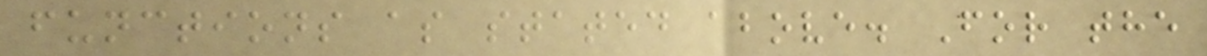functions as stated above. For the
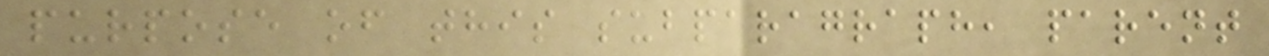purpose of this subparagraph, parent
